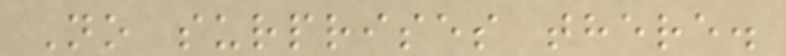No surprises there.
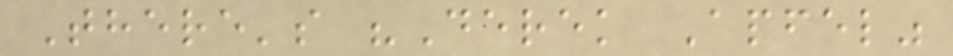There's "Derek Apfel"
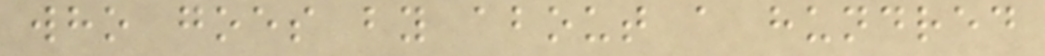who goes by about a hundred
